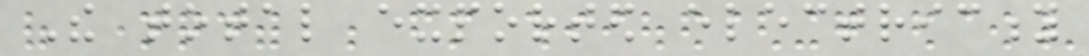The total exported electricity
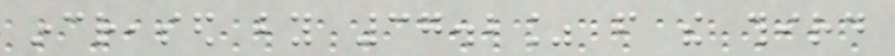increased by 37.2% from the third
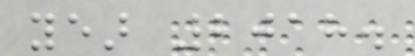year 2018.
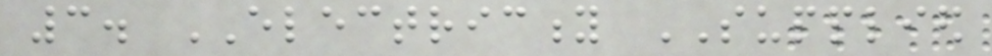3. ELECTRICITY SUPPLIED
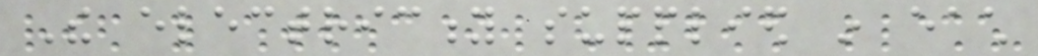The electricity supplied in each
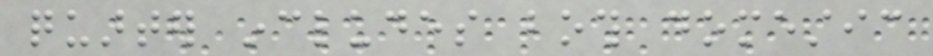quarter includes both domestic
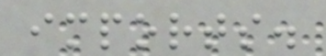imports.
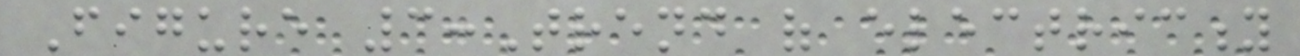Figure 3:Trend of electricity
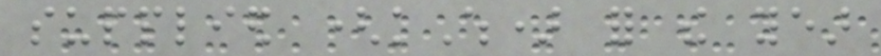supplied (kWh) for the year
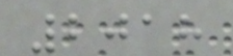2018
